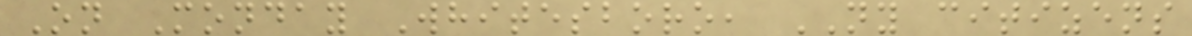On Monday Whitesboro, NY citizens
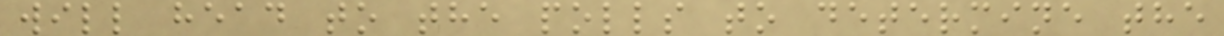will head to the polls to determine the
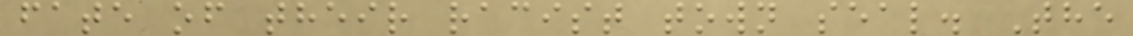fate of their racist town seal. The
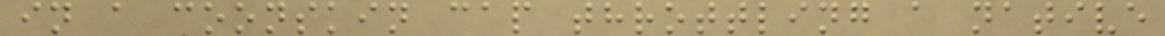in a coonskin cap throttling a native
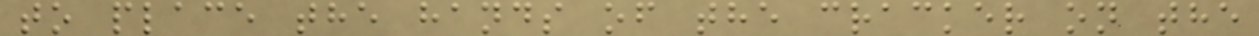to place the hands of the cracker on the
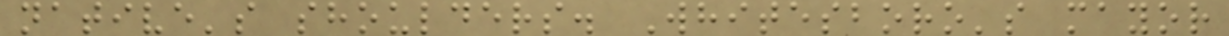native's shoulders. Whitesboro's mayor
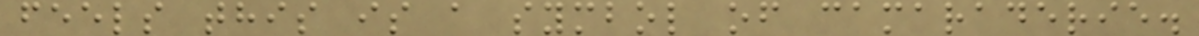feels this is a symbol of camaraderie.
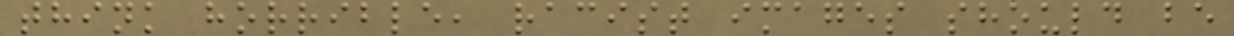think horrible, racist images should be
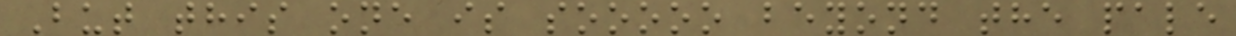But this one is sooooo beyond the pale
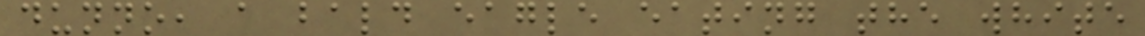dunno, a bald eagle eating the white
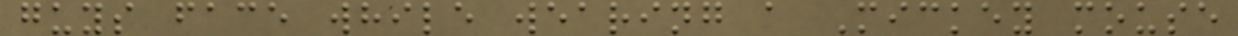guys face while wearing a Mickey mouse
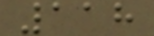118
